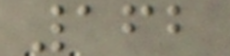162
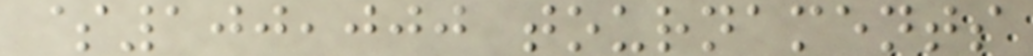$100,000 tournaments
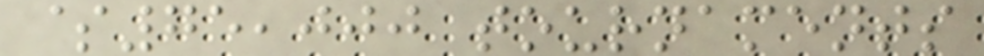$75,000 tournaments
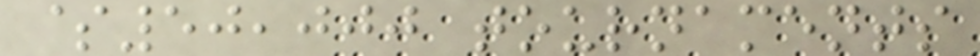$50,000 tournaments
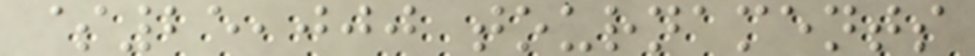$25,000 tournaments
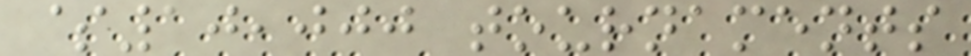$10,000 tournaments
